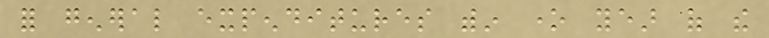for general expenditures within one year of the
